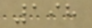198
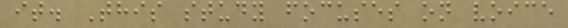it. This study focuses on voice
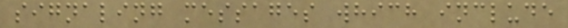signaling messages which include
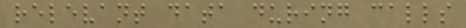relevant data during calls
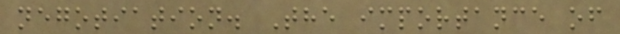negotiation. The importance of
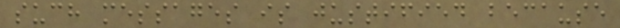such messages is justified because
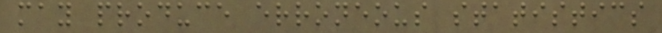may produce erroneous statistics
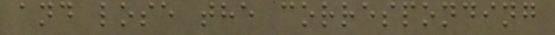and lose the corresponding
